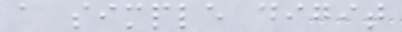a simple digit
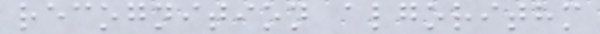recognition algorithm
